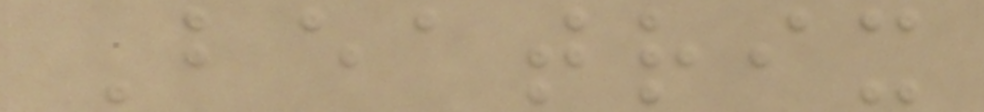Beatrix
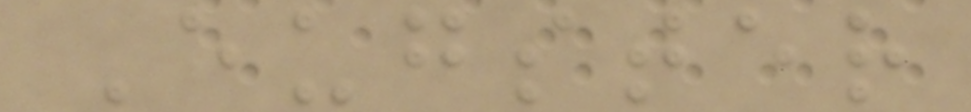Eugster
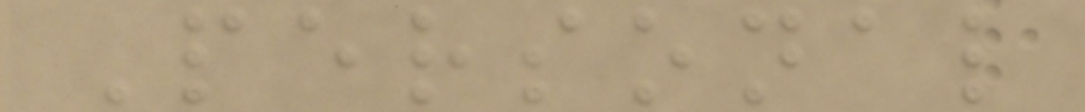Personal
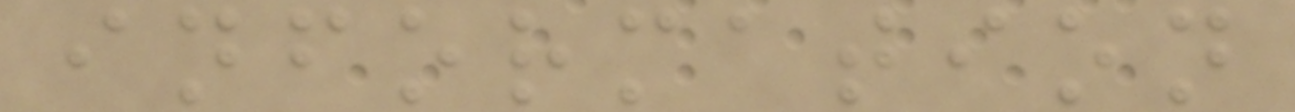information
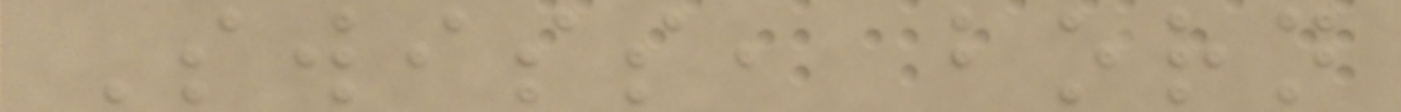Swiss, born
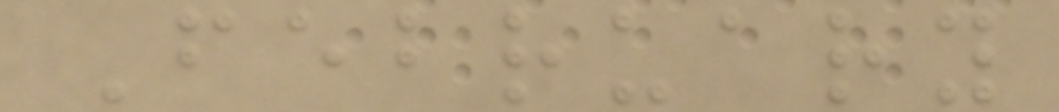February
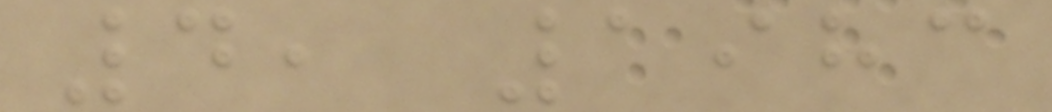4, 1983
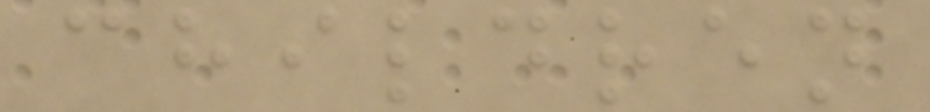children
